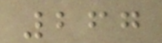267
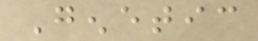Genetic
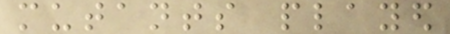mutants played
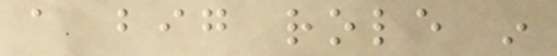a big role in
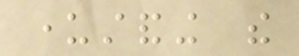understanding the
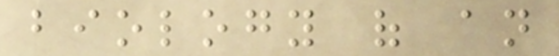biology of an
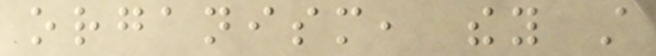organism, they still
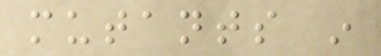mutants in
